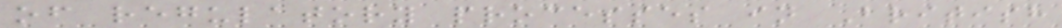of regulatory processes in British
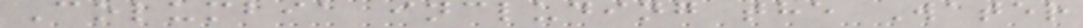Columbia including the Water
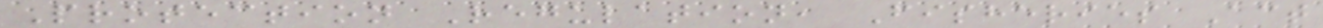Protection Regulation, Fisheries Act
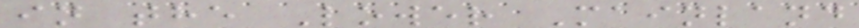in the Lower Mainland
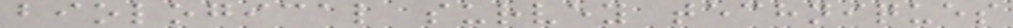biological survey techniques
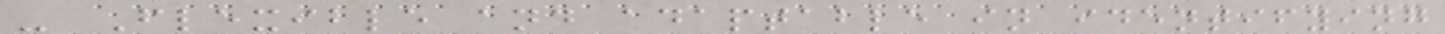- Flexible and adaptable in identifying
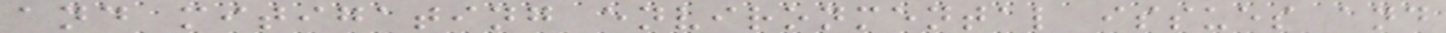and mitigating environmental issues and
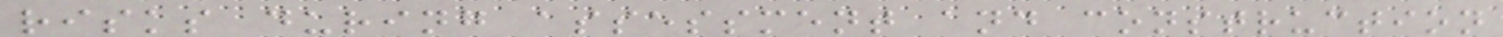risks during assessment and construction
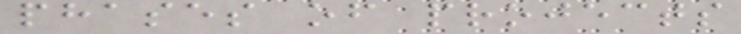phases of projects
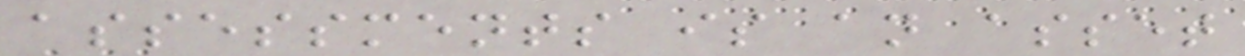assessments is an asset
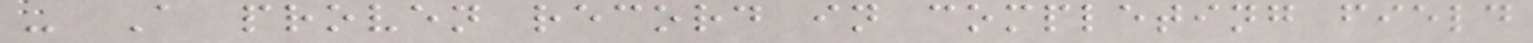- A proven record in completing field
